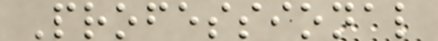Professional
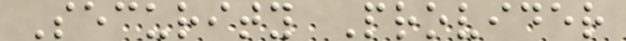Security Provider
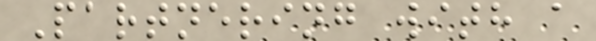Partnering with a
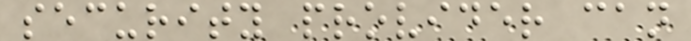security provider can
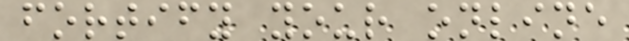fortify your online
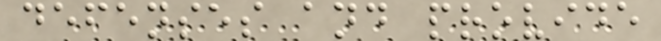defenses and provide
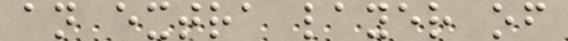an extra layer of
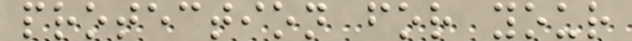protection for your
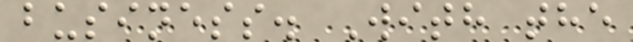business. With the
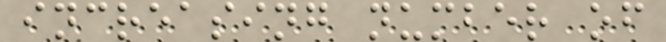increasing number of
